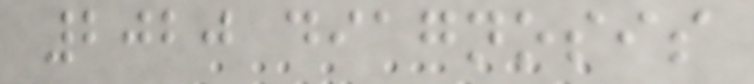2020 diagnosis
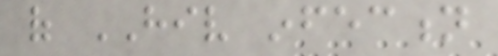of HIV infection
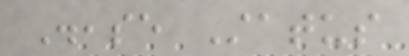Disease Status
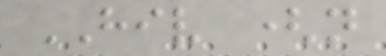HIV (not
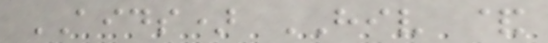AIDS) HIV &
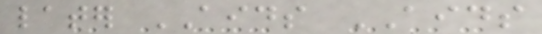later AIDS AIDS
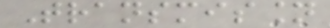Transmission
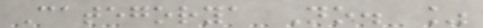Categorya No. %
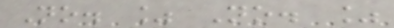No. % No. %
